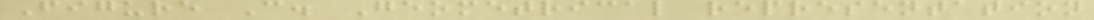Figure C. Geometrical representation
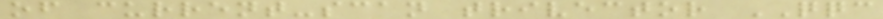of current-scan trivector QQC
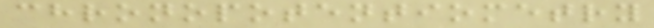chronopotentiometry
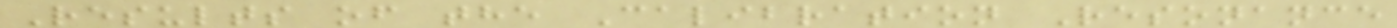Results of the Calibration Resonance
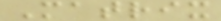Matrix
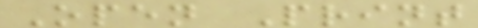Open Print
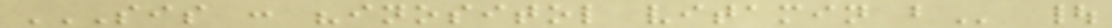SIS : "INOSITOL VITAMIN B |
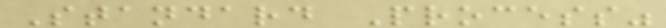Standard Process"
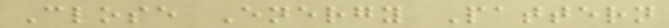Close Energy Pattern
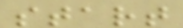start
